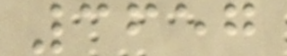3657
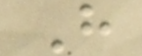H
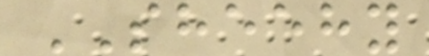SHEEHY
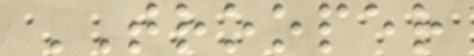TROOPER
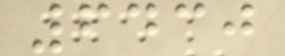6430
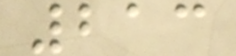213
